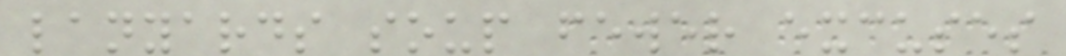lanyards soup fewer excuses
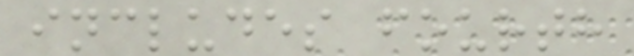includes fourth
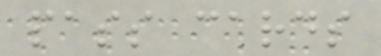pass cards
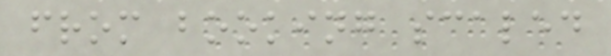from booking scaled
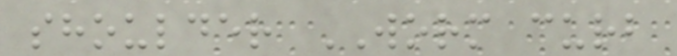shoulder WORM curb
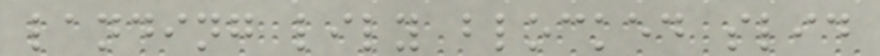landing lily blocked slid
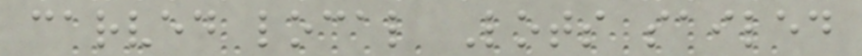carved local Lots sailed
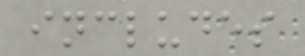includes
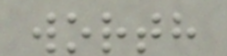worth
